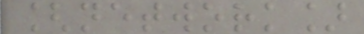[network]
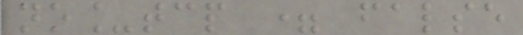no_tcp = false
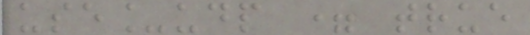use_udp = true
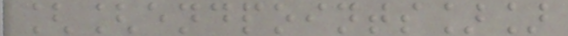[[endpoints]]
